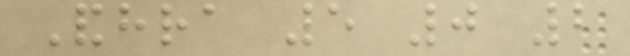Andhra 5 0 2
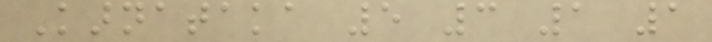Karnataka 5 3 1 1
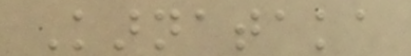Karnataka
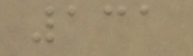131
